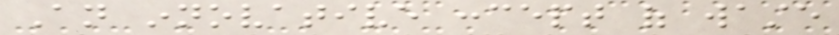An innovative concept of waste
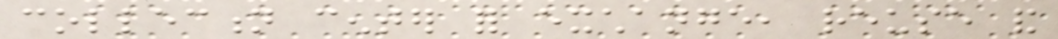collection center for exchange, reuse and
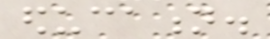education.
